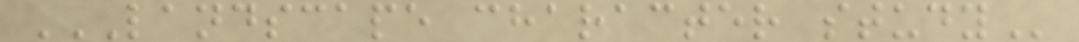LANDSCAPE CHARACTER STUDY
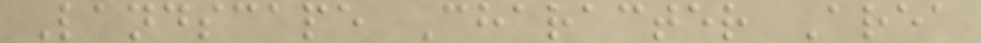Landscape Character Area
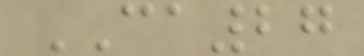CA27
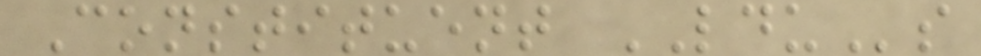Constituent LDUs
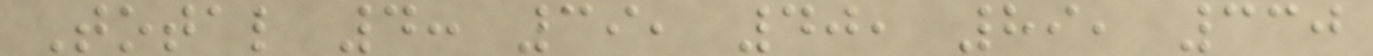Total 4: 39, 40, 89, 330
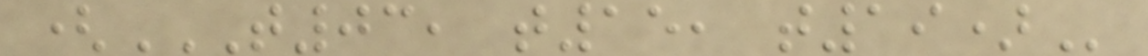(T03, T15, T19)
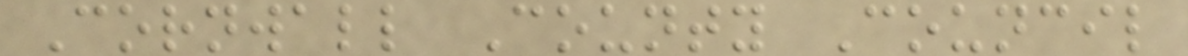Cornwall County Council
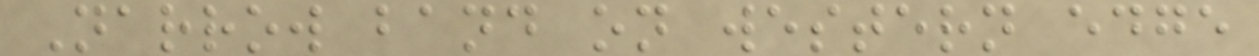Narrow band on western edge
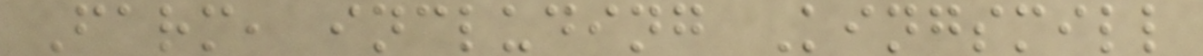Farm, including Kingsmill
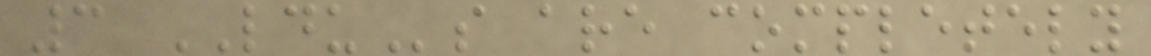3 LDUs are completely
